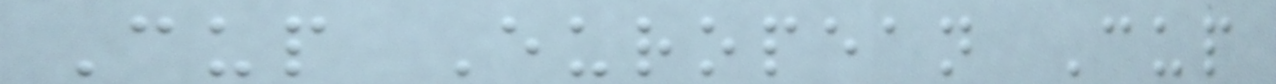Cup European Cup
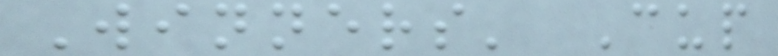Winners' Cup
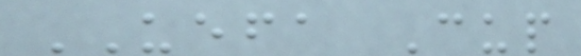UEFA Cup
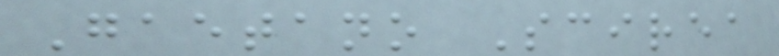Gaetano Scirea
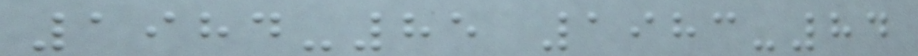1984-85 1983-84
